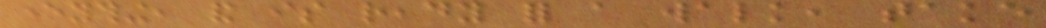everything, and is ready for a walk, take
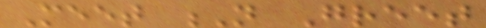Meet N Greet
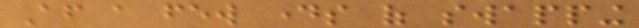After a few days of swapping
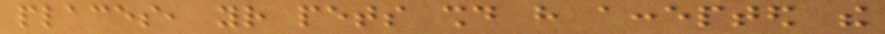places, your pets should have accepted the
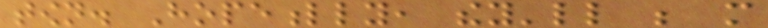town. Hopefully, they'll be more
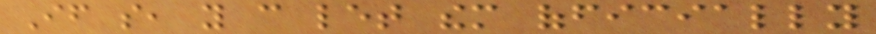If so, you can let them officially
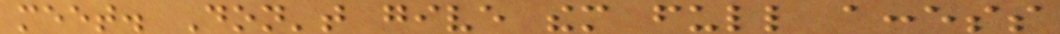meet. Don't give them full access
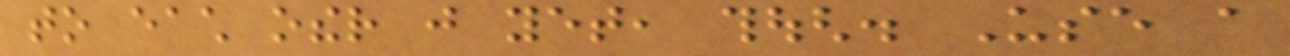to each other just yet, though. Use a
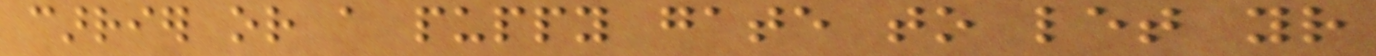carrier or a puppy gate to let your
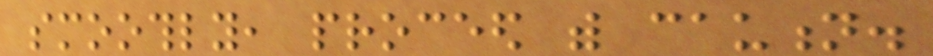smoothly, proceed with caution.
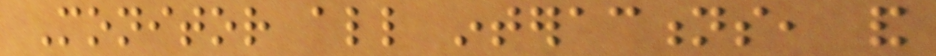Monitor all interactions, and
